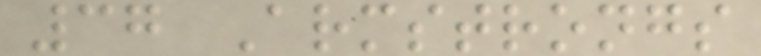37 Armstrongs
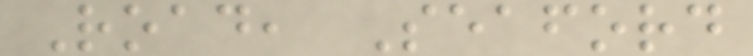Road, Seaford
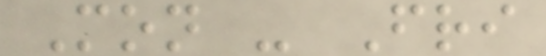Mon - Fri
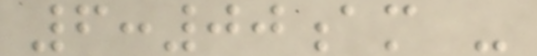6:00am -
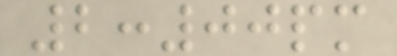2:00pm
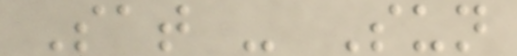Sat - Sun
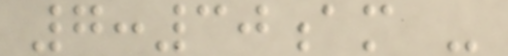7:30am -
